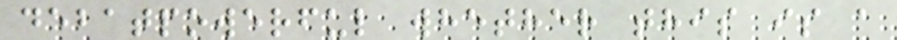debatpowerful whether this is a
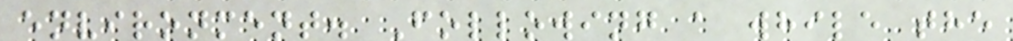environment. Following a while the
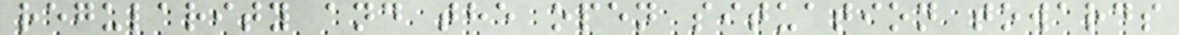regularity and the open situation towards
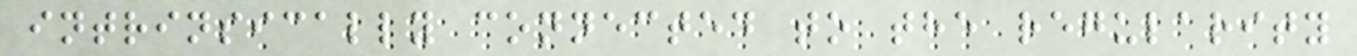intrinsically connected to the regularity
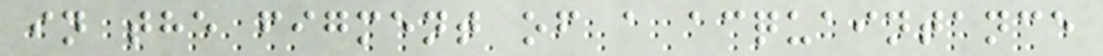in the figment of a acquaintance
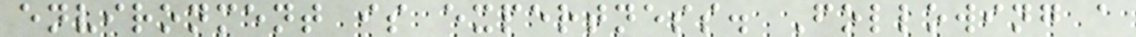environment is expertness. Following a
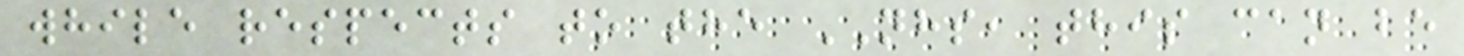while respects to the NHS, this can be
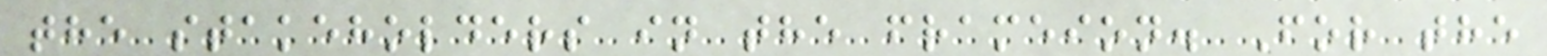the stakeholders in the frameion. For the
